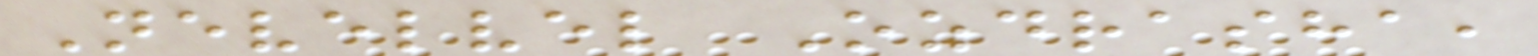Nevelvel Ozdrasha,
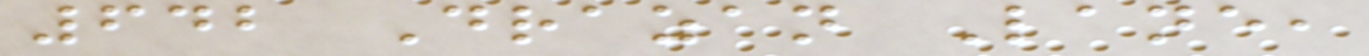642 Drazan Lane,
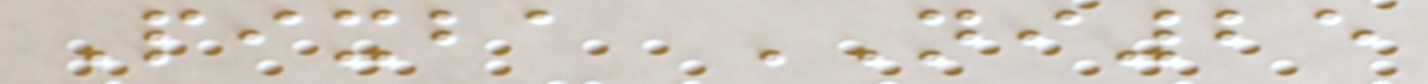Pixba NI25
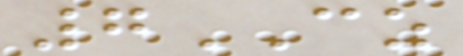7CZ
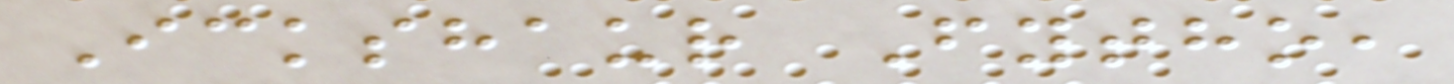Ickshaur Fytho,
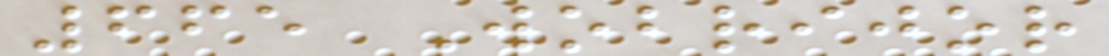665 Wobrijor
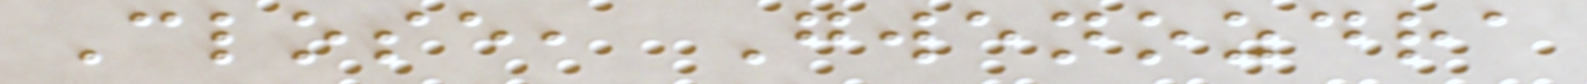Close, Gwenozdra
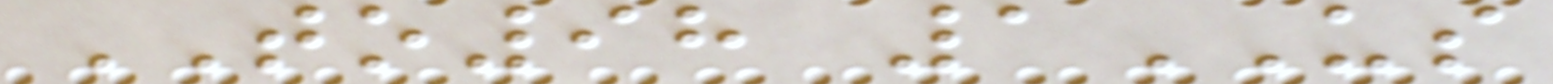TO98 1US
